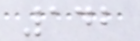142
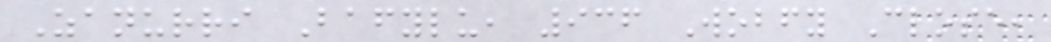Zanurri Bafylu, 936 Wobfy Close,
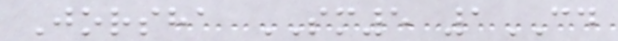Jorsha SM5 1CD
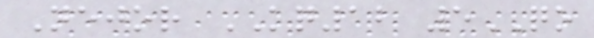Nejor KQ12 5QO
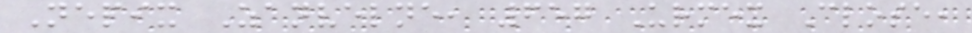Nepix Zanvelne, 657 Urmex Close,
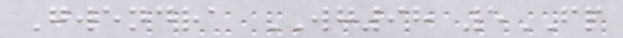Gwendra WG98 5FP
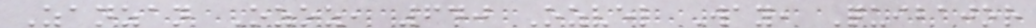Zanzan Ozoz, 640 Ozvel Way, Quibajor
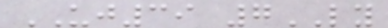UJ39 7LY
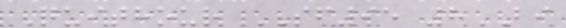Quithour SF95 8BI
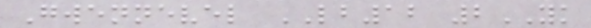Gwennevel LB12 2YK
